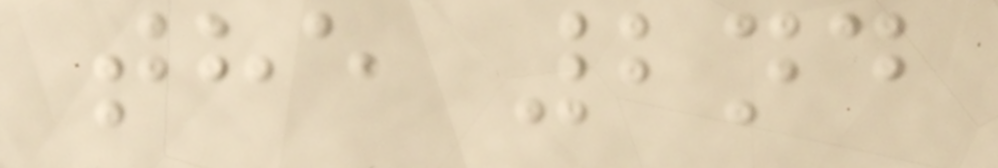the 2nd
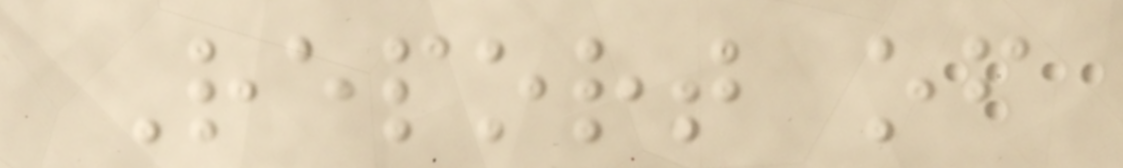Report of
